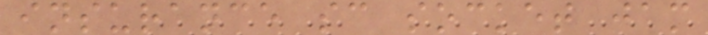insurance sc socket jam
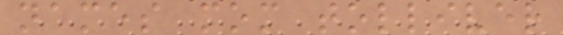names mom tolliver
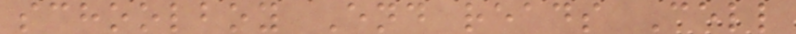schoolboy End reads Cell
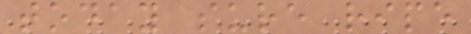today sure ripe
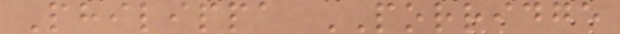Philippa PORRIDGE
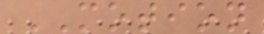MOTION
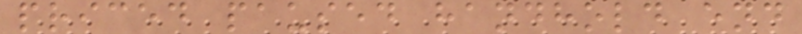priced paused handhold end
